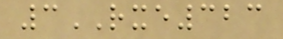3RXE323
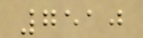7510
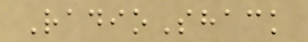RadioShack
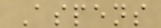Aspens
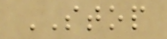STOP
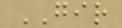GIR
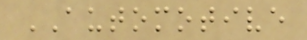AUTOMOTIVE
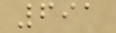691
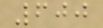600
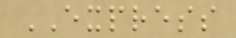EXPRESS
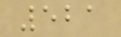521
